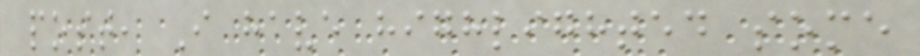post, I have highlighted some
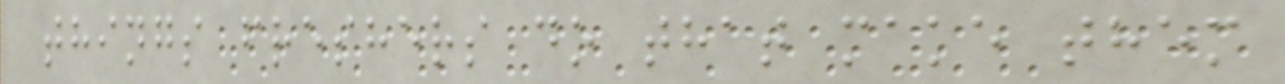things freshers do that make them
